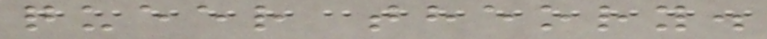queer theory.
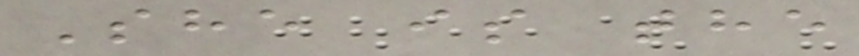She is the
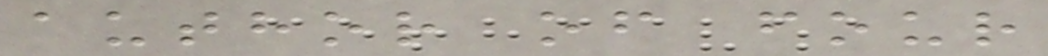author of four
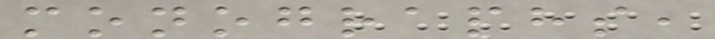monographs,
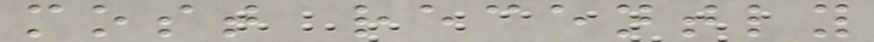most recently
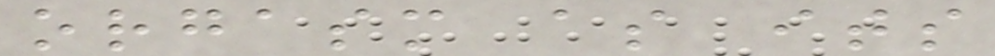orgasm as its
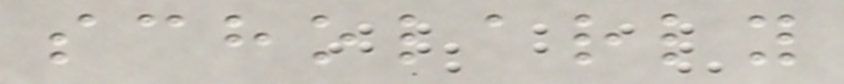scholarly
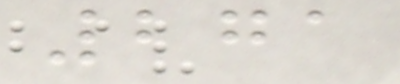271
